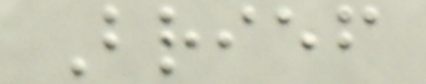Brief
